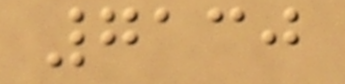7130
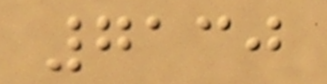7130
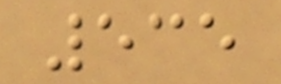535
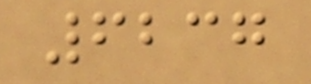6237
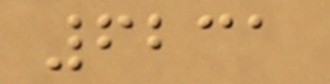6231
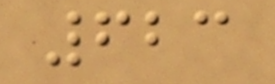623
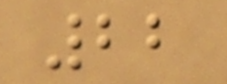22
